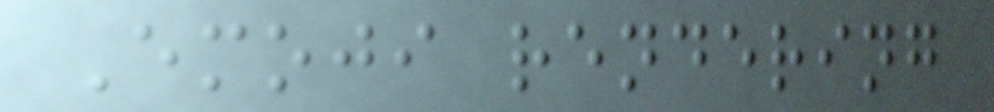Emoji rendering
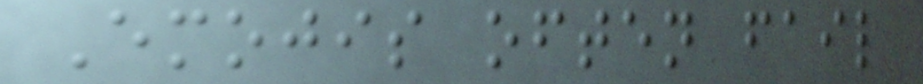Emojis often fail
